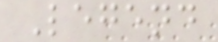Legend
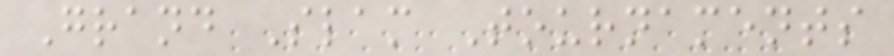Grand Slam Tournaments
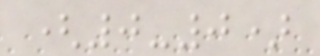(0-0)
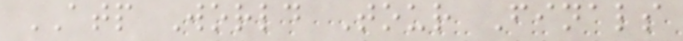ATP World Tour Finals
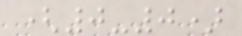(0-0)
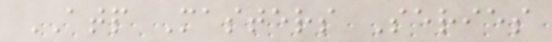ATP Masters Series
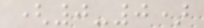(0-0)
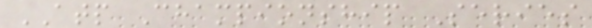ATP Championship Series
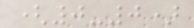(0-0)
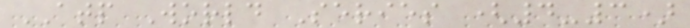ATP World Series (4-3)
